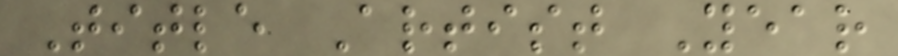Title Artist Year
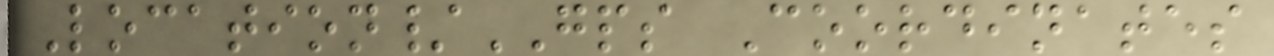Location/GPS Coordinates
